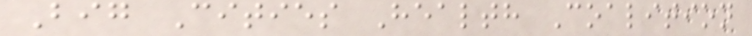Big Cities Health Coalition
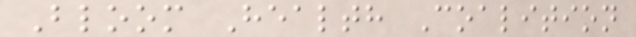Bloom Health Coalition
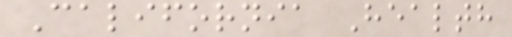California Health
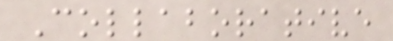Collaborative
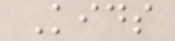Kids
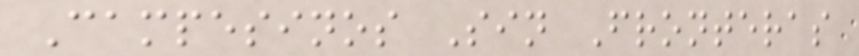Campesinos Sin Fronteras
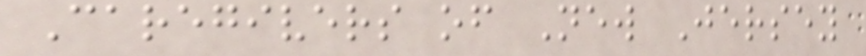Caregivers of New Jersey
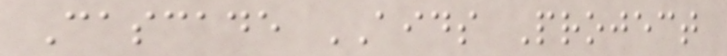Cascade AIDS Project
